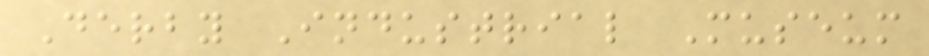Derby Industrial Museum
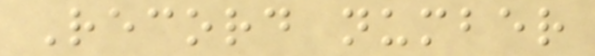Record number
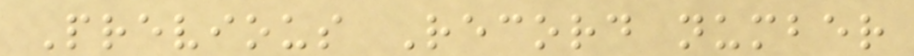Previous Record number
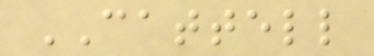CATTELL
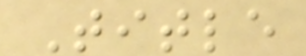Title
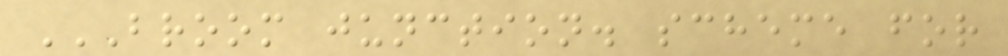BROOM JUNCTION. SCHEME FOR
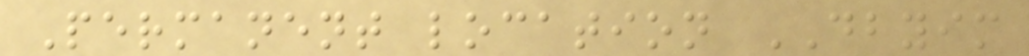Permanent location DBYIM
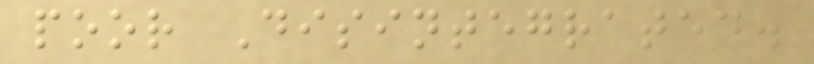poor Disintegrated.
